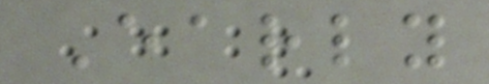Early
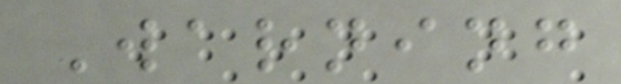Warning
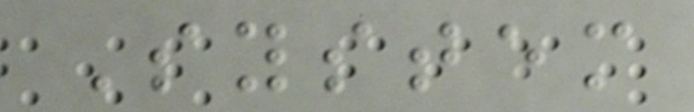System
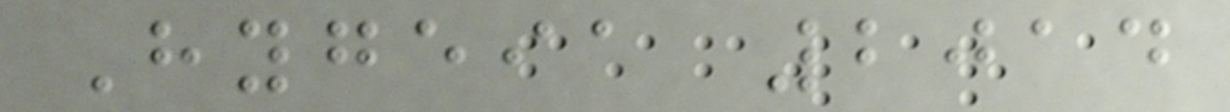Hygeia 2014
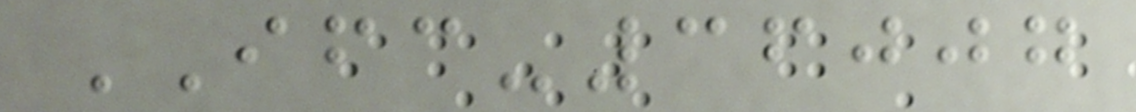IFC-36007
